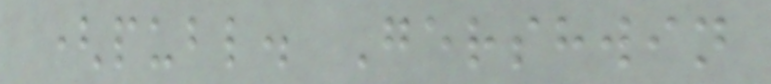(publ. Gershwin
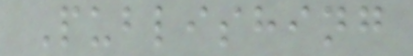Publishing
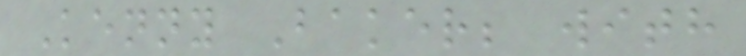Kenny Baker; with
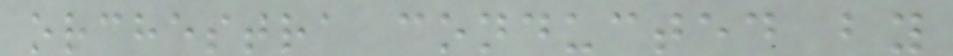orchestra conducted by
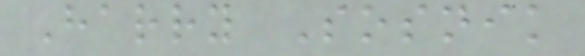Harry Sosnik
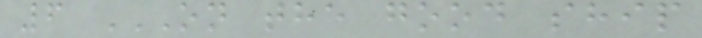6 ON THE GOOD SHIP
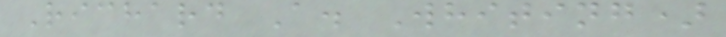Richard A. Whiting)
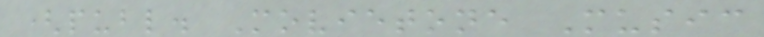(publ. Movietone Music
